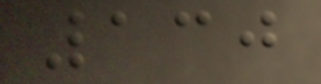130
